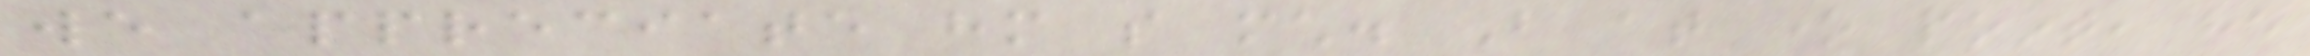we appreciate him so much. But at one point, he
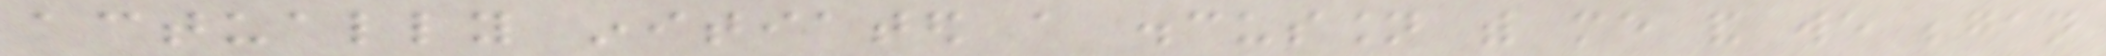actually initiated a discussion with me and we began
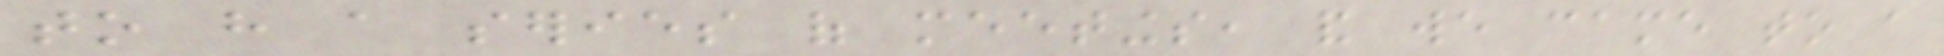to have a series of meetings, and we came to a
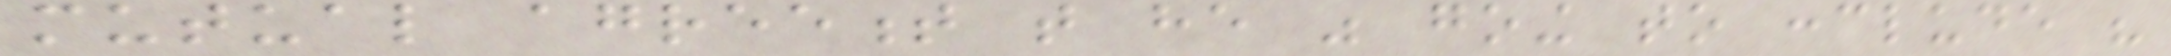mutual agreement that he was going to conclude his
